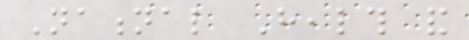National Health and
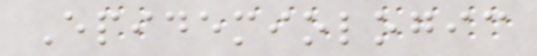Epidemiologic
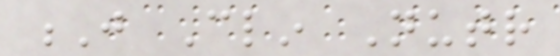J Clin Nutr
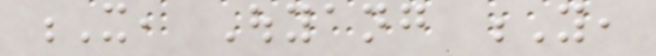X, Ouyang Y,
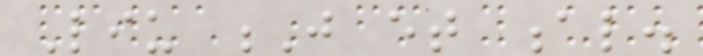Liu J et al.
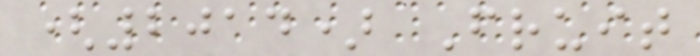(2014) Fruit
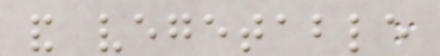and vegetable
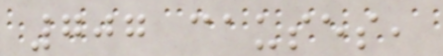707 causes,
